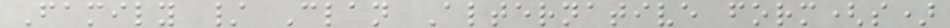Family / Clan Alternative form(s)
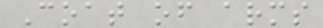Coat of arms
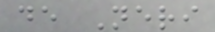de Neri
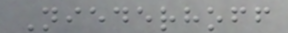Niederhoff
